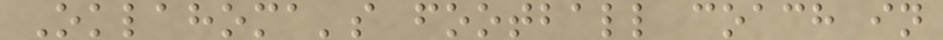Oklahoma's football coach in
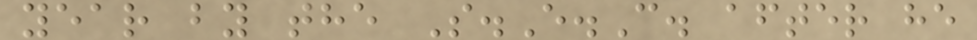year by the S.E.C. after he
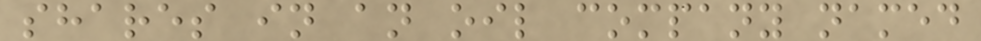shares in an oil company named
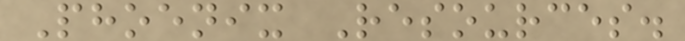Phoenix Resources.
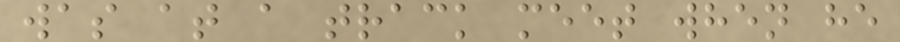was at a track meet when he
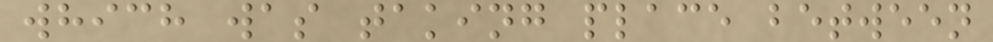which was taking place between
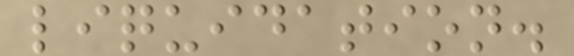liquidation.
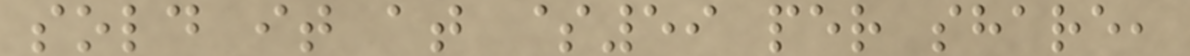sold it at $59 per share,
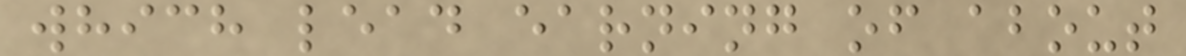which lead earning of about
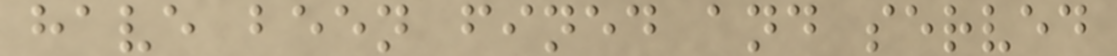have been fined and served
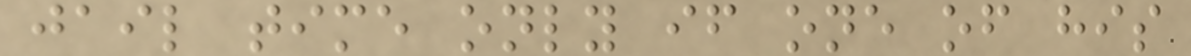jail time only if one of his
